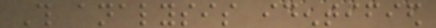This analysis identified
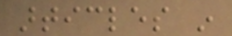articles in
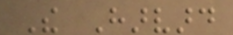The Harvard
